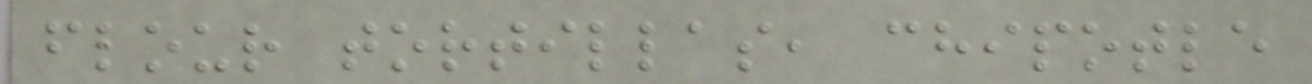flour tortillas, chipotle
